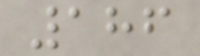186
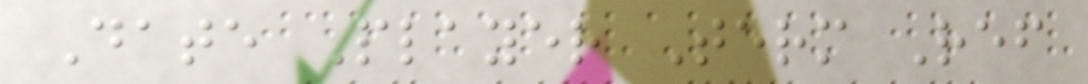Date Player Term Ref
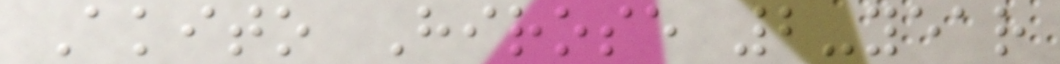Akito Hirose 2-year
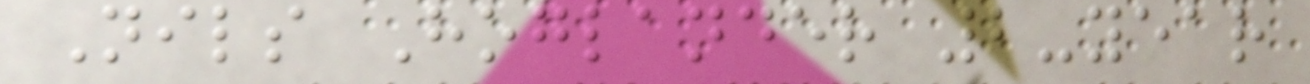Nils Hoglander 2-year
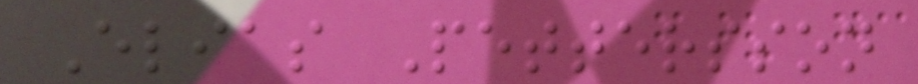Elias Pettersson
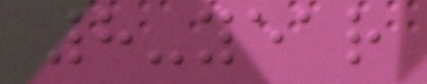8-year
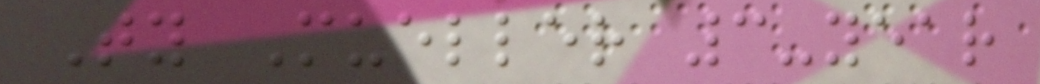Ty Mueller 3-year
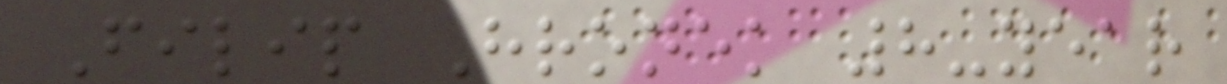Filip Hronek 8-year
